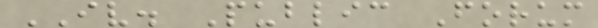IV. Public Forum
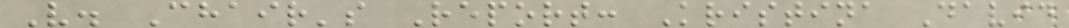V. Chair's Report: Kristina David
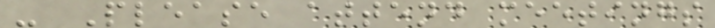- Please attend meetings
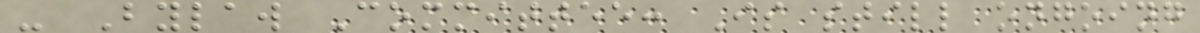- Bylaw Committee: Is still ongoing
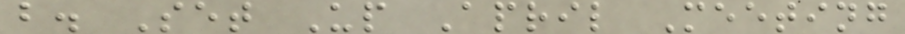b. Set Up April Meeting
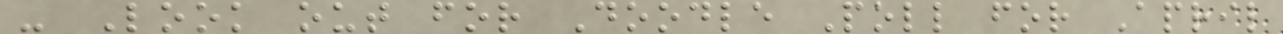- Look out for Doodle Poll for April
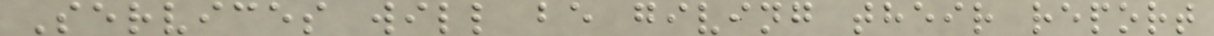Services will be giving their report
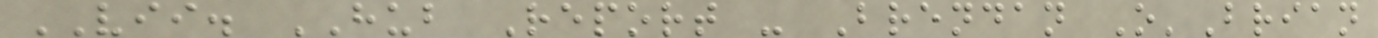VII. HUB Report - Brendan O'Brian
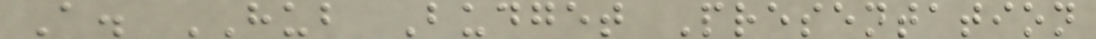A. HUB Budget Presentation
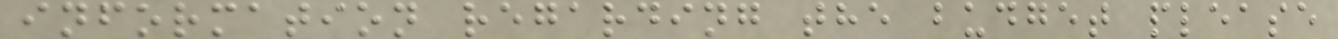information regarding the budget please
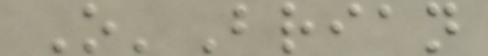O'Brian
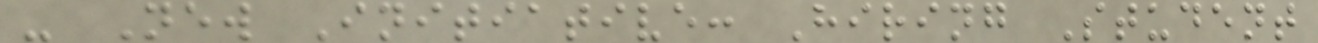- New Initiative: Hiring Student
